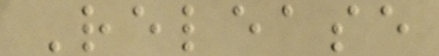Release
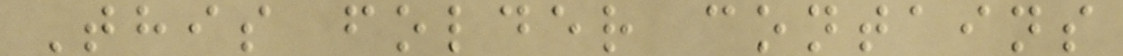This folder contains
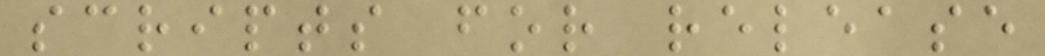scripts for release
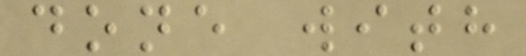done with
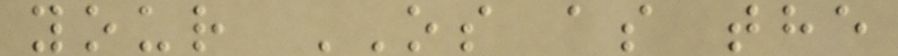your OS as the
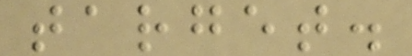target.
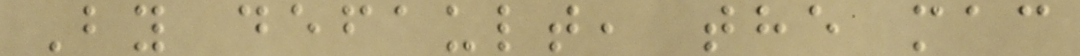By default, the mac
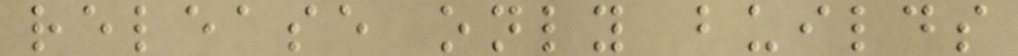release only builds
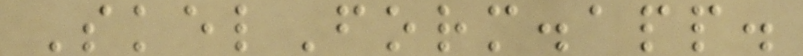SkelForm.app.
